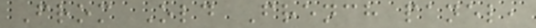From Old French panel,
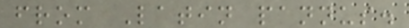from Latin pannus.
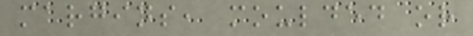margins, moulded or
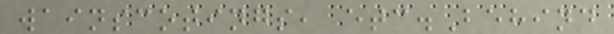wainscotings, etc.Behind
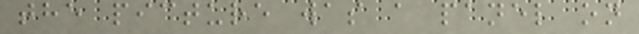the picture was a panel on
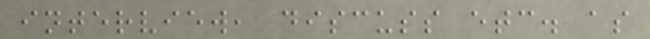interview, discuss etc. as
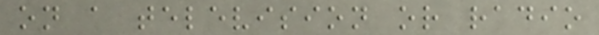on a television or radio
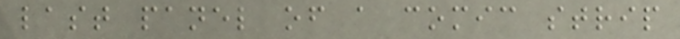last panel of a comic strip
